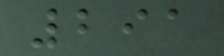291
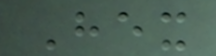Hex
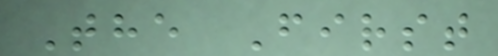The First
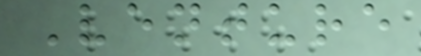Venture
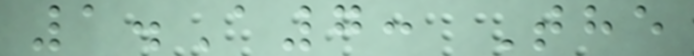1.A7: The
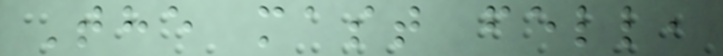The mast fell,
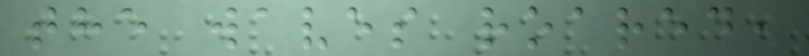the waves roared,
